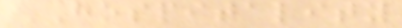HOSPITALITY
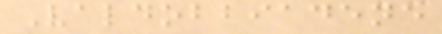Valdobbiadene
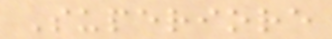Superiore
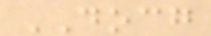DOCG
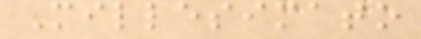Millesimato
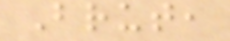Brut,
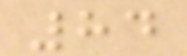84
